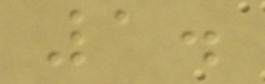1.
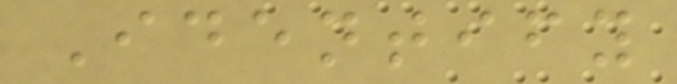Identify
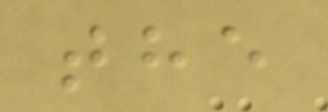the
